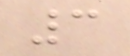3
